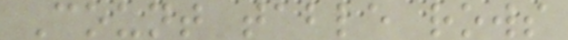Count table rows
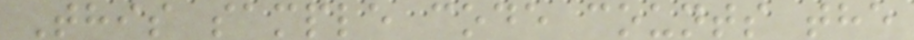This sample code counts the
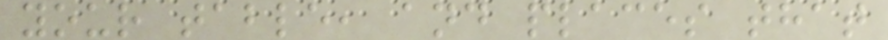your table, and places that
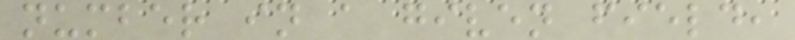number in a given field,
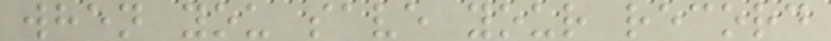when you save your record
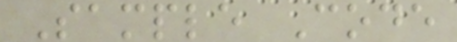Sample Code
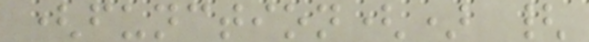(function() {
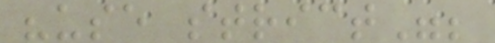"use strict";
